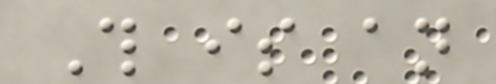This is an
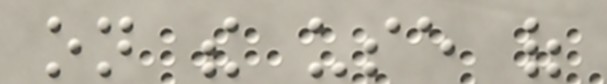on the use of
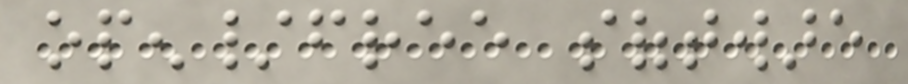open/free software
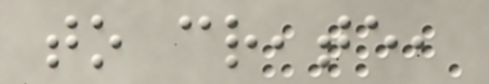to create,
